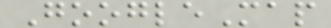GoogleMap
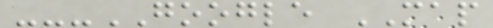---GOOGLE MAP
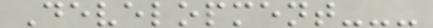Development---
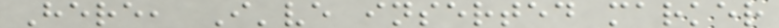Here, I've inserted marker
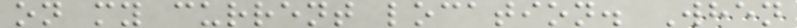on my current location. When
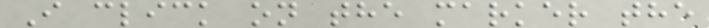I click on the marker the
